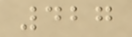427
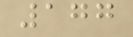177
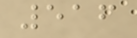516
